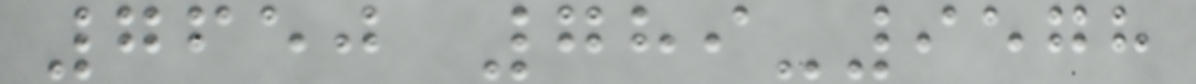7650 789-9578
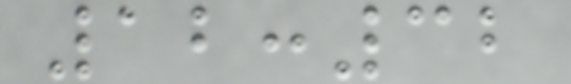12:32
